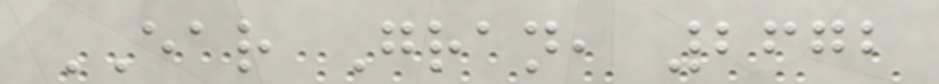EAR Gran, 2672
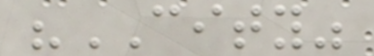"CITY"
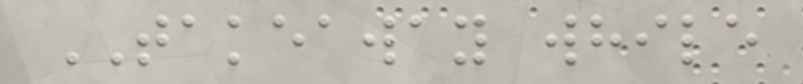TAKEAWAY while
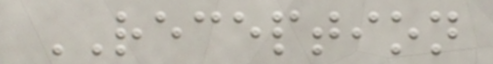RECEPTION
